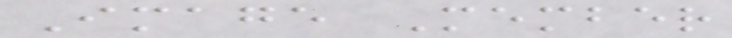Image Member
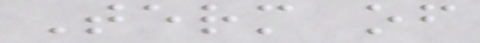Term of
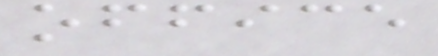office
